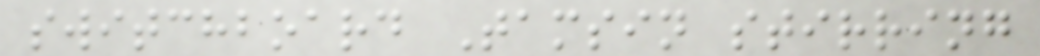switchboard Tamsin stirring
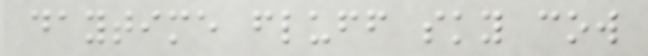daytime fluff sky cow
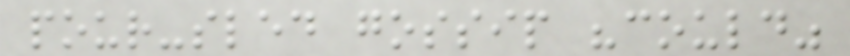pour-sled gossip "could"
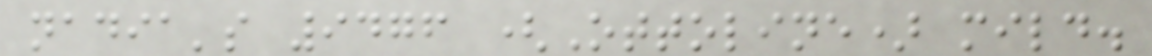nadia's 9476 (Ottoline) mild.
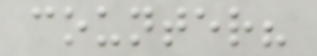counter?
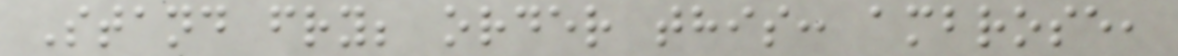Stand fry; order this: ambrose,
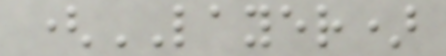(LAYER)
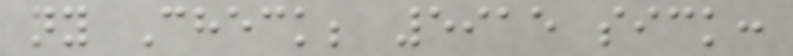ny Check; 5915 sick:
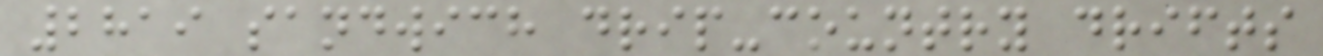2819 sandwich drip-country drifts
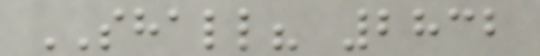SHALL? 2832
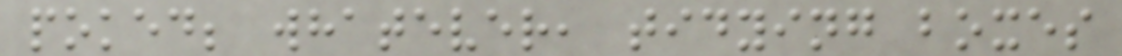poked; whatever, tidying boxes
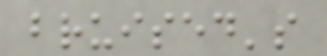bruised's
